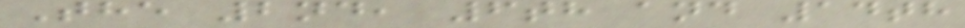The 2nd, 6th and 14th
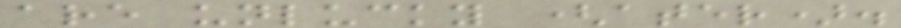are unlucky (ater).
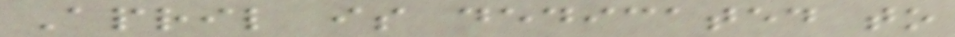April is dedicated to
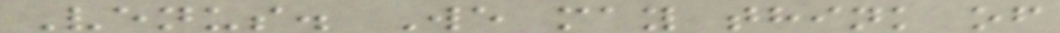Venus. We may think of
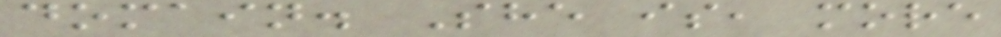domain. She is, more
